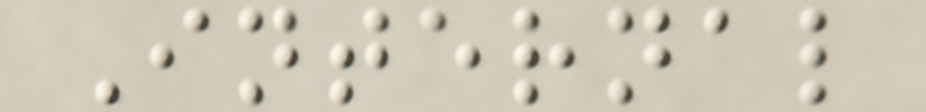Internal
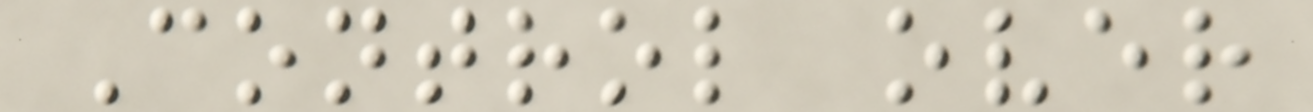Control over
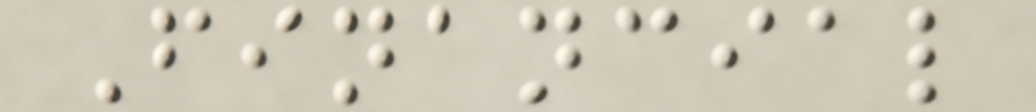Financial
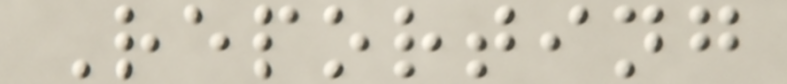Reporting
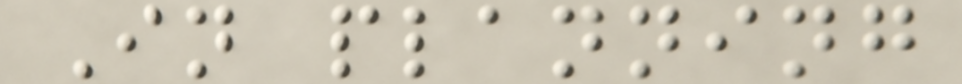In planning
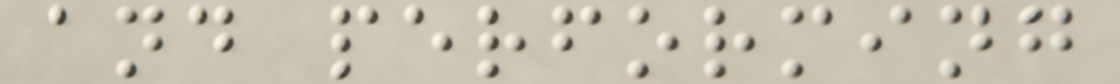and performing
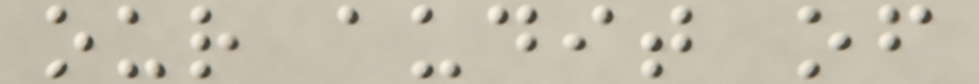our audit of
